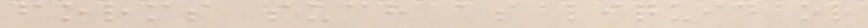forms such as liquid or
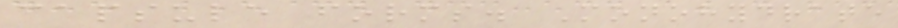capsule forms. Monohydrate
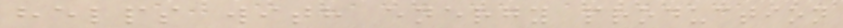helps with energy production
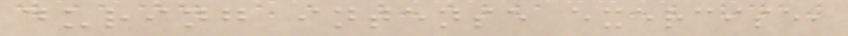during intense exercise,
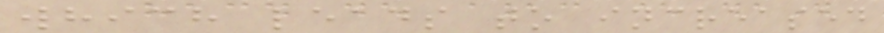which leads to increased
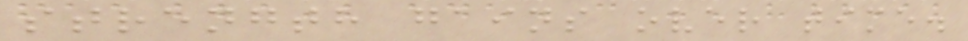strength gains over time.
